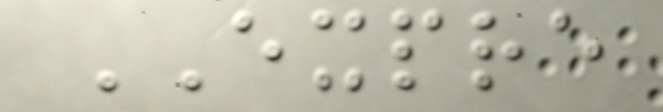EXPRE
